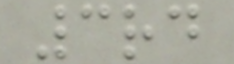3rd
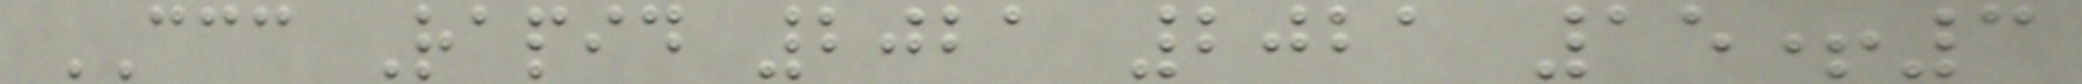CCC Rapid 2021 2021 15+3
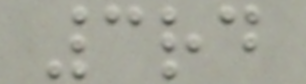3rd
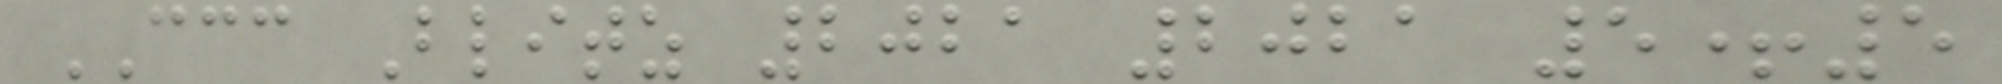CCC Blitz 2021 2021 5+5
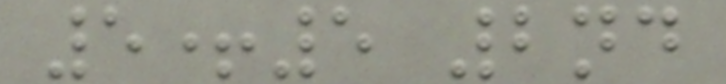5+5 2nd
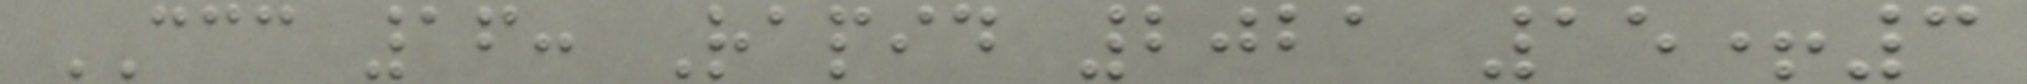CCC 16: Rapid 2021 15+3
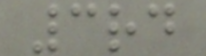3rd
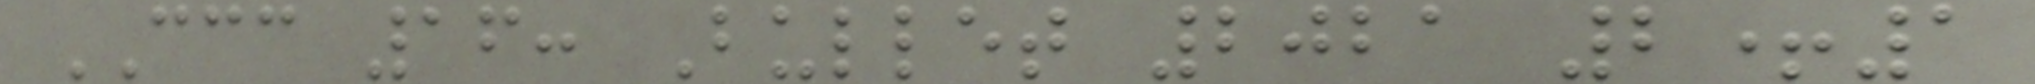CCC 16: Bullet 2021 2+1
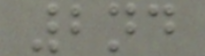2nd
